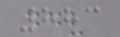883
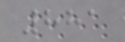881
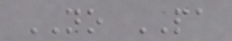NO PA
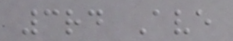3rd Ave
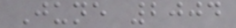June 2004
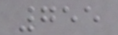755
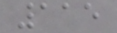115
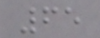65
